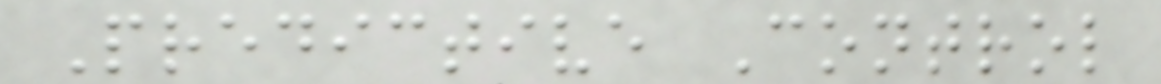Predictive Control
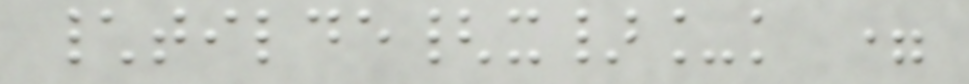\tilde{x}_k =
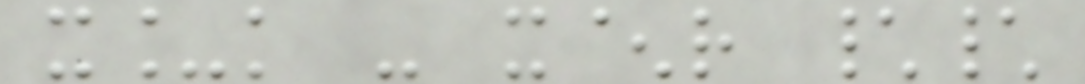x_k - x^r \\
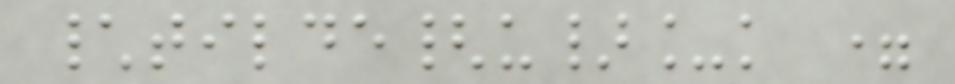\tilde{u}_k =
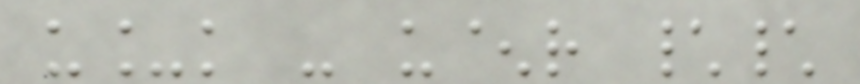u_k - u^r \\
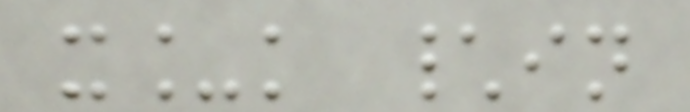x_k \in
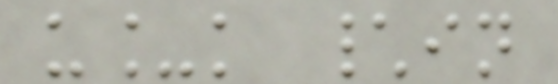u_k \in
